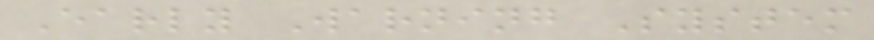Early Warning System
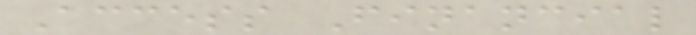Access Financial
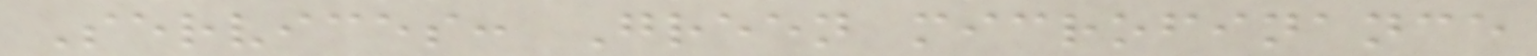Services: Green microfinance
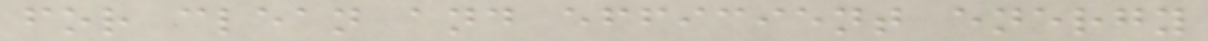for clean and efficient energy
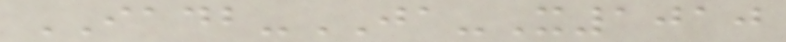IADB-JA-X1010
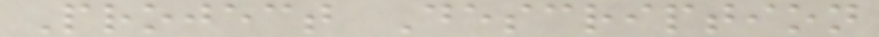Project Description
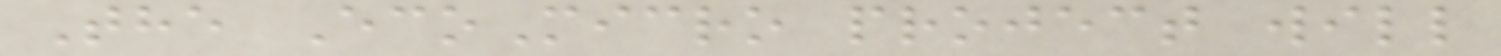The EcoMicro project will
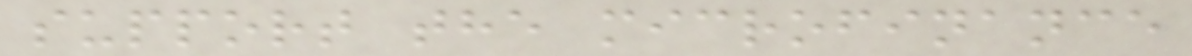support the microfinance
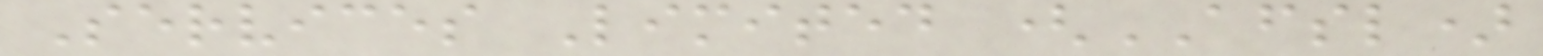Services Limited (AFSL)
